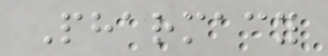Pharmacy
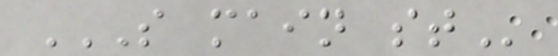S MAIN ST
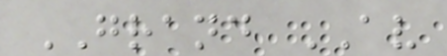GRAND AV
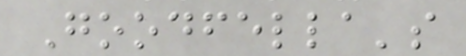Goodfella's
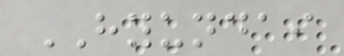HYUNDAI
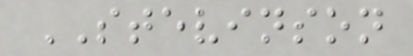STEVINSON
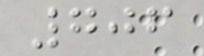706
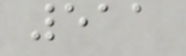511
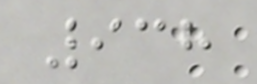938
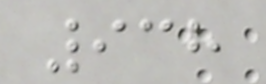938
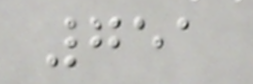751
